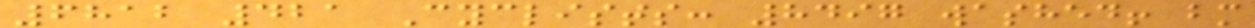6812 421 Cyclists: 8497 washed! bm
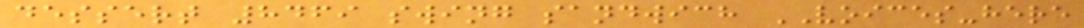dessert 8469 swing sandwich VOICES-here
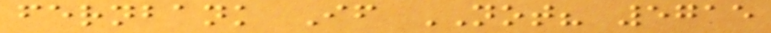fernbank If NOT? 5715
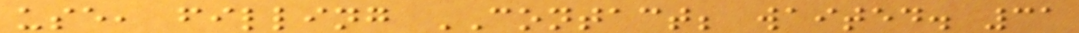use, filling CONTACT; waited. 31
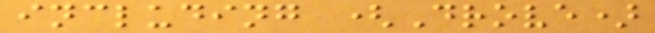including (Drove)
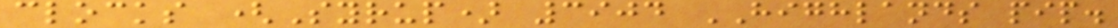clocks (Syrup) 3904 HIGHLANDS pip.
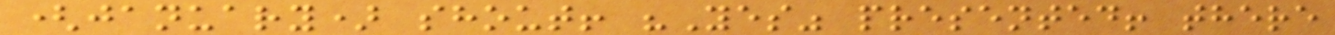(january) shout! "Yes" presented! there
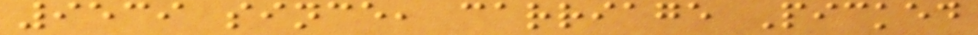9539 since, carriage Picked
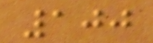100
